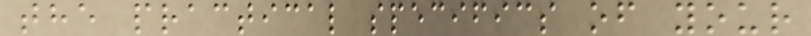the practical specifics of your
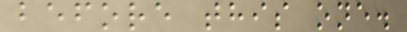before this one.
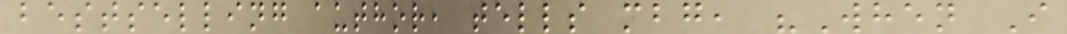bestselling author, tells mbg, "When I
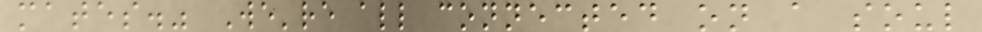mates." We're all connected on a soul
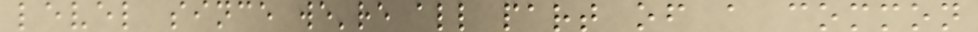level since we're all part of a common
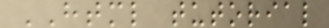HTML tutorial
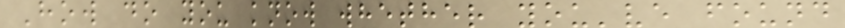How do you know whether you've found
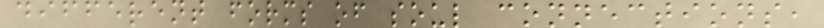different forms of soul connections,
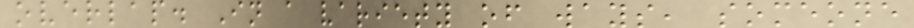overlap. In a variety of ways, someone
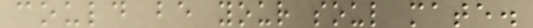could be your soul mate.
